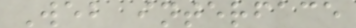Web interface
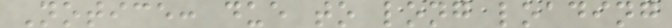Notice: due to long loading
